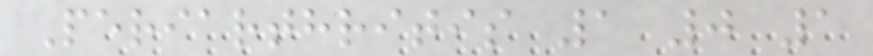Periarthritis 1 0 1
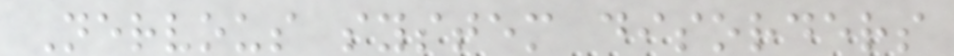Nervous system disorders
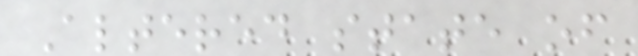Altered state of
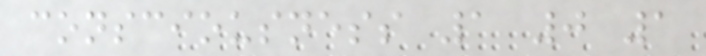consciousness 1 0 1
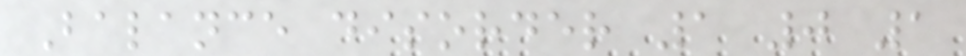Balance disorder 1 0 1
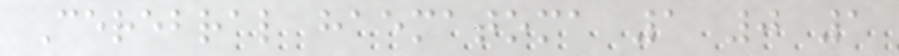Cerebral haematoma 1 0 1
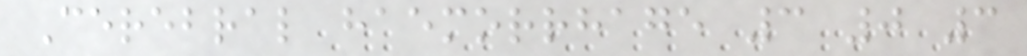Cerebral haemorrhage 3 0 3
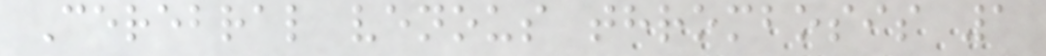Cerebral venous thrombosis 1
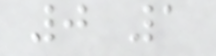0 1
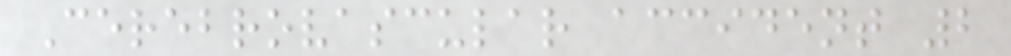Cerebrovascular accident 2
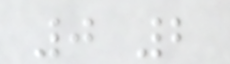0 2
